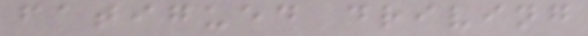fatigued driving
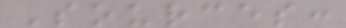Sources:
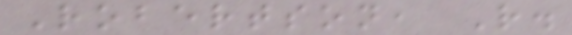Robertson, R.
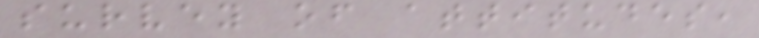survey of attitudes,
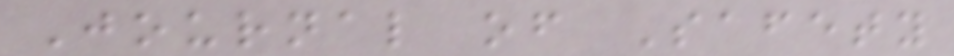Journal of Safety
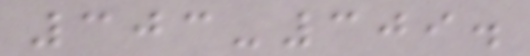303-309.
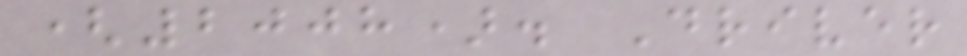(2008). Driver
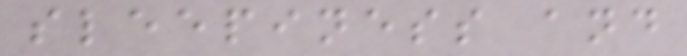sleepiness and
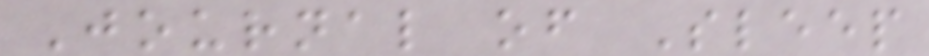Journal of Sleep
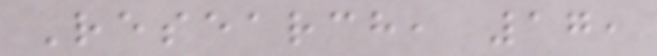Research, 17,
